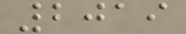2019
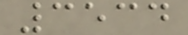3534
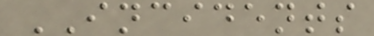INCIDENTS
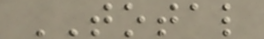TOTAL
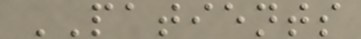PATIENTS
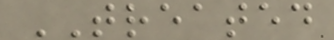TREATED
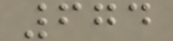674
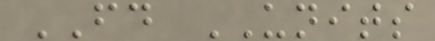FD UNITS
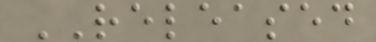RELEASED
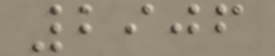2906
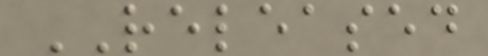RELEASED
